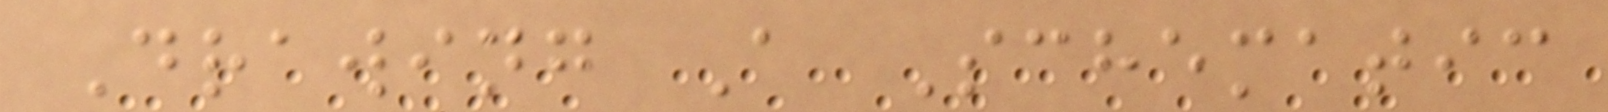Drawing A Schematic
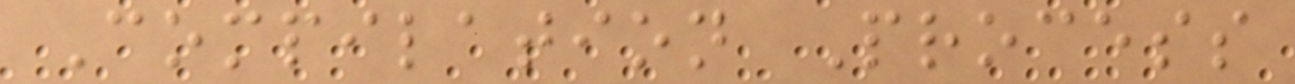Compilation Process
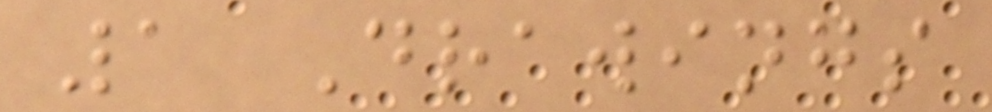1 Drawings
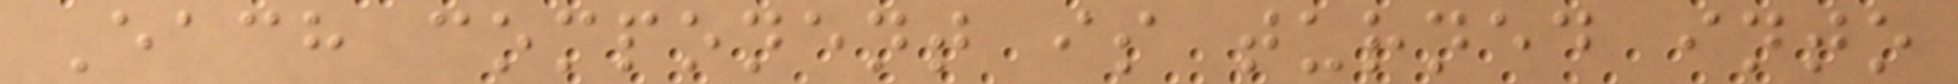Each component is turned into
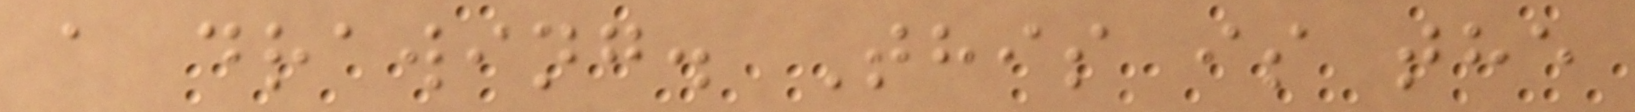a drawing. This is the
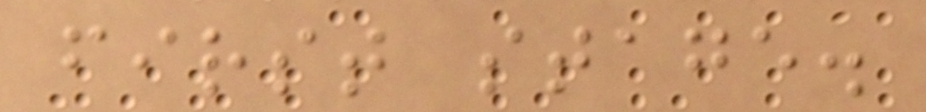first stage.
